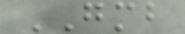GMB
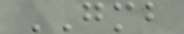GMB
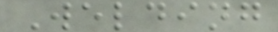Welding
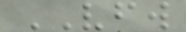VFW
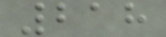218
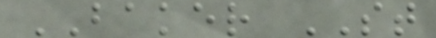BAKER ST
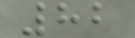82
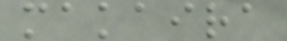makaira
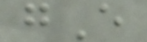gE
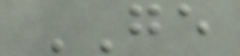GE
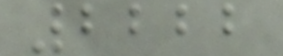2222
